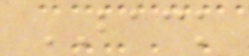BACK
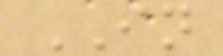IN
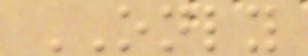ONLY
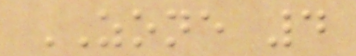ZONE 4
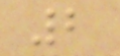2
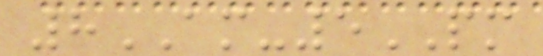8AM-5PM
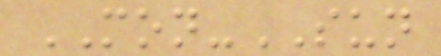MON-SUN
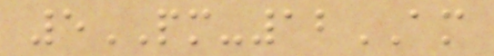5PM-12AM
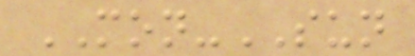MON-SUN
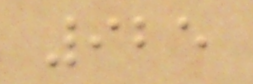925
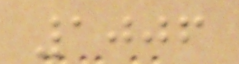1006
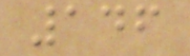146
